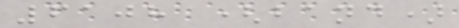6108 (band)
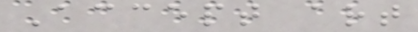Accept art
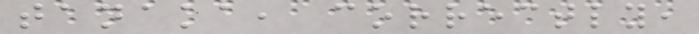tanaka, correctly,
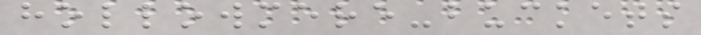hollowmere-buckets
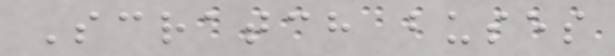Scratch buses
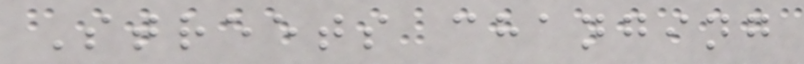Streets changing
